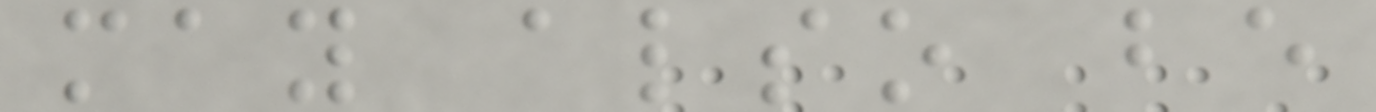may also be
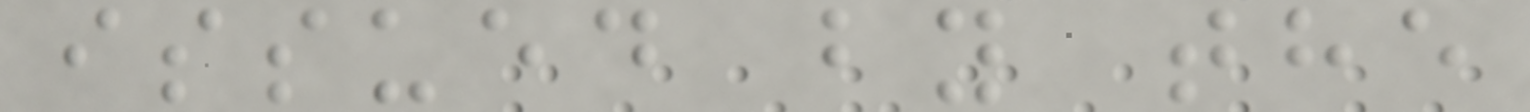issued by the
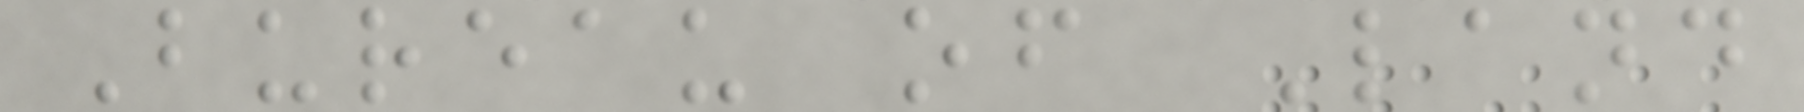Bureau of Land
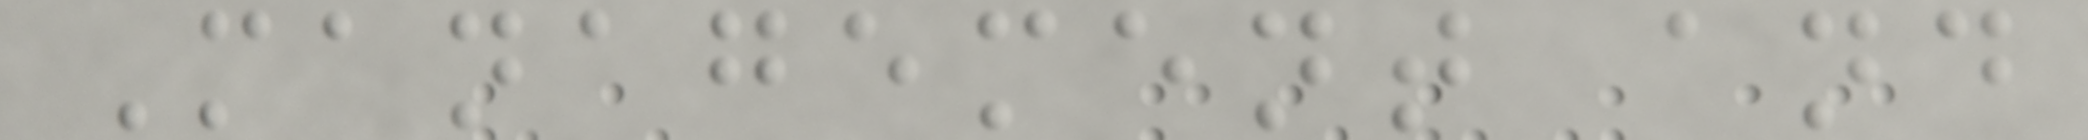Management and
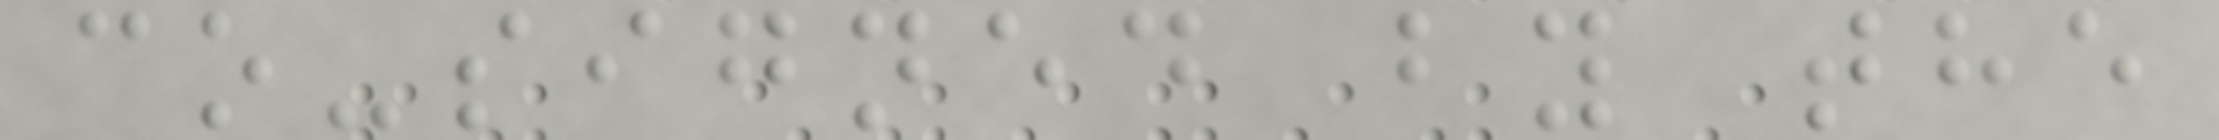co-signed by the
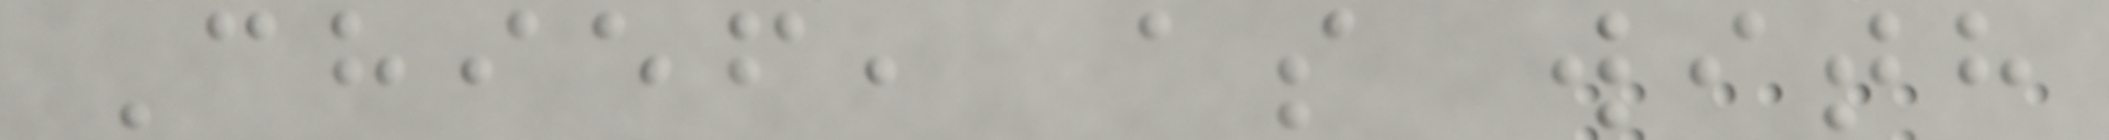Chief, as with
